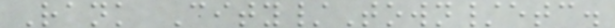Rank City/Town/etc.
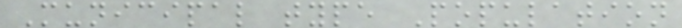Municipal type Population
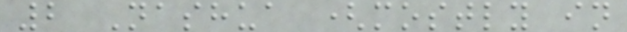2 Nashua (mostly in
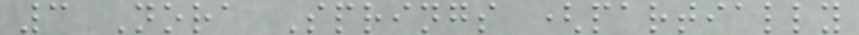3 Nora Springs (partially
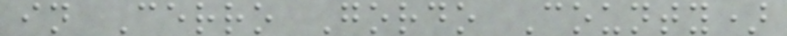in Cerro Gordo County)
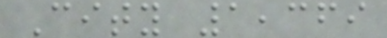City 1,369
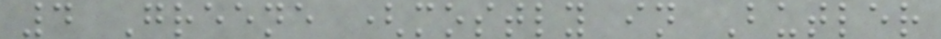4 Greene (mostly in Butler
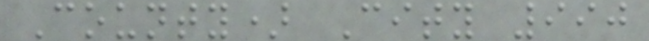County) City 990
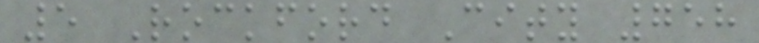5 Rockford City 758
